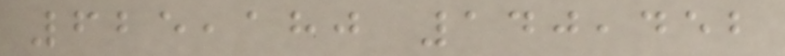625,180 140,452
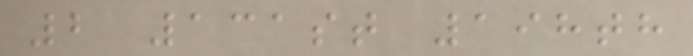2 131st 198th
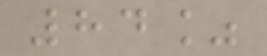84%
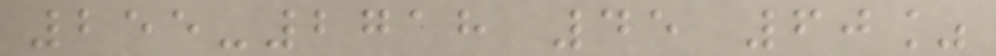255-2718 45 60%
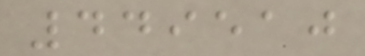449510
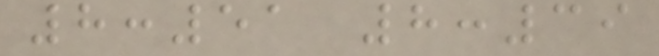8:51 8:39
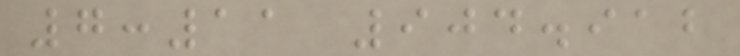7:11 904.912
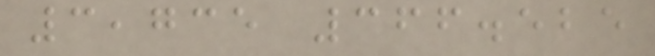3,735 366.525
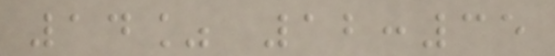14% 12:35
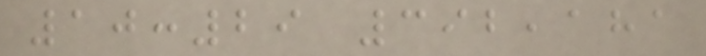10:29 392,181
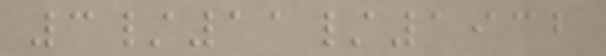3/11/1932
